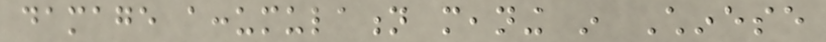damage accumulation meaning in Chinese
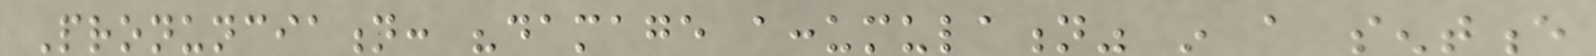Pronunciation: "damage accumulation" in a sentence
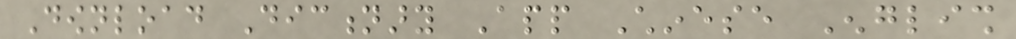Download Dictionary App Chinese English
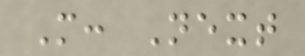More: Next
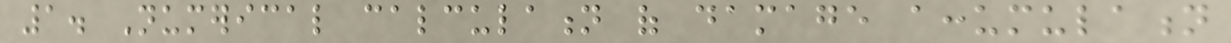1. Numerical calculation of damage accumulation
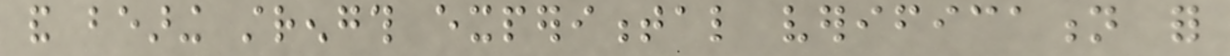and bearing strength experimental verification for
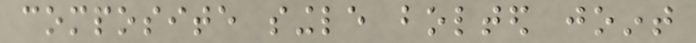composite single bolted joint
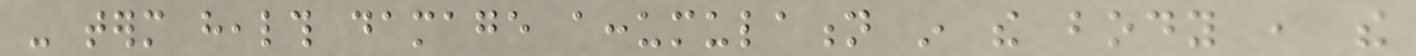- term health damage accumulation in the body , the
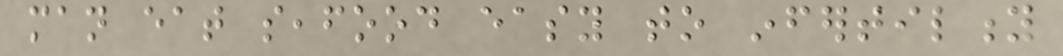man eat seafood easy to infertility
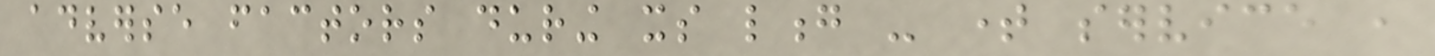adverse factors during its long - time service ,
